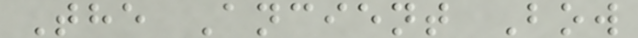The Ancient Bow
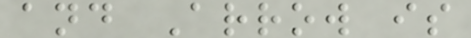and Arrow is
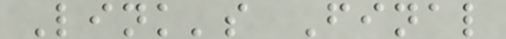Link's Final
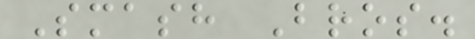Smash Bros.
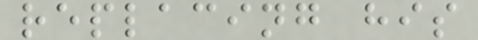replacing his
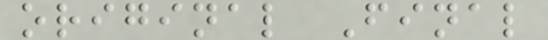original Final
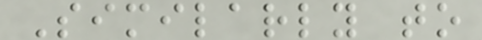Similarly to
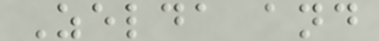Zelda and
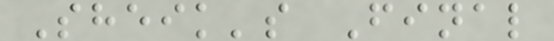Sheik's Final
